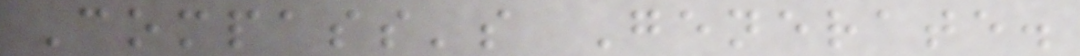Compass's Generate.
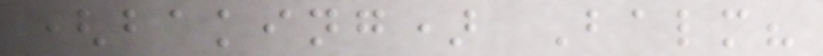(baking) Balm?
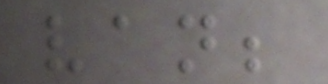van;
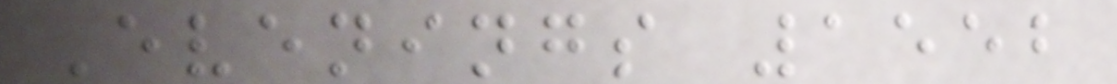Evenings 1552
